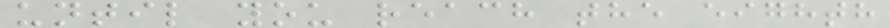until you reach the eighth
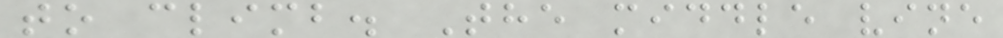to climb. The middle vine
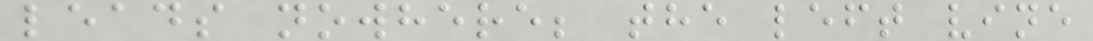leads nowhere; the left vine
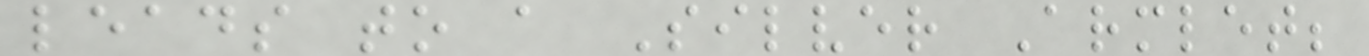leads to a Silver Armlet;
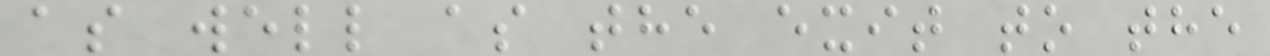as well as the exit to the
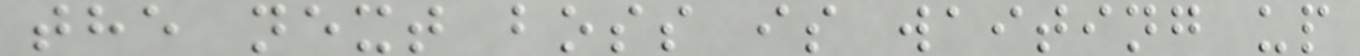the next boss is waiting up
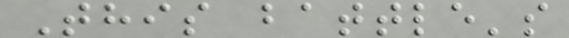This battle's
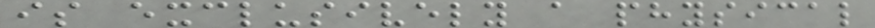is exclusively a physical
